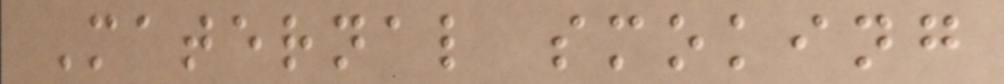Maternal smoking
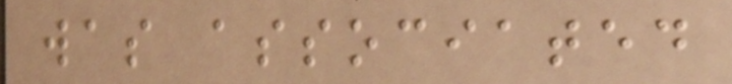was associated
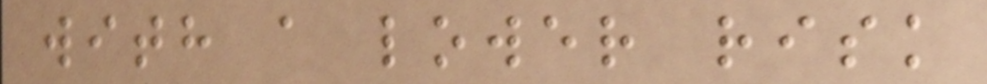with a lower risk
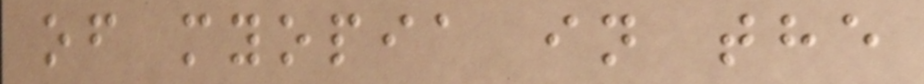of myopia in the
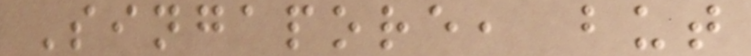Singapore, but
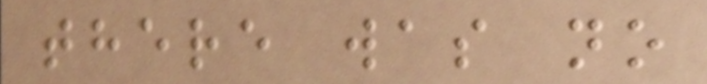there was no
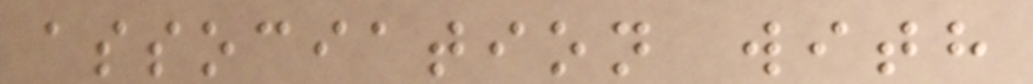association with
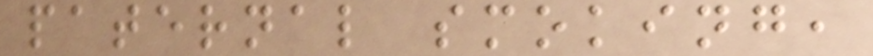paternal smoking,
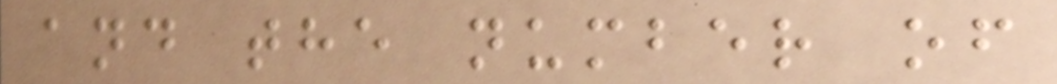and the number of
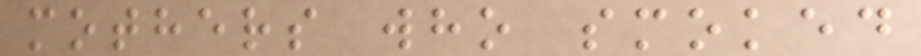mothers who smoked
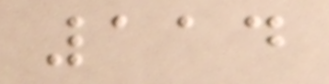114
